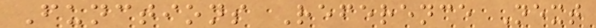Functions Reference Next
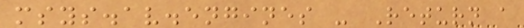msys.av.engines - Return a
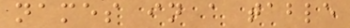names in a table
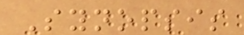Synopsis
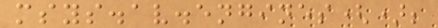msys.av.engines();
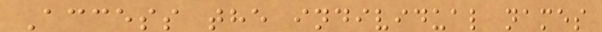Access the individual names
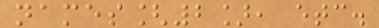names[2], etc.
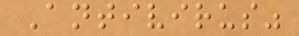Antivirus"
